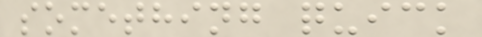something quick
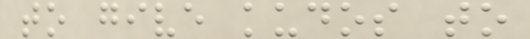to give kudos to
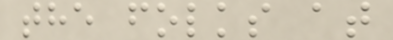the folks at
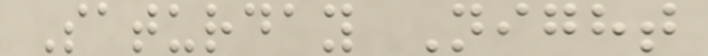Saturday Night
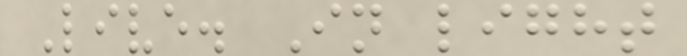Live. In light
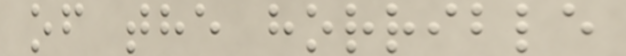of the horrible
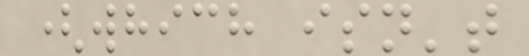(which isn't
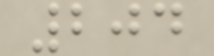204
